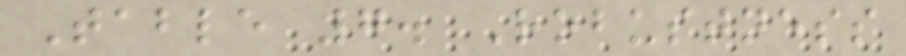Table 7. Robustness
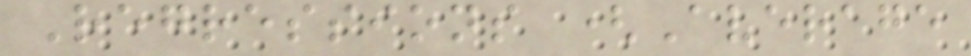Regressions (Average
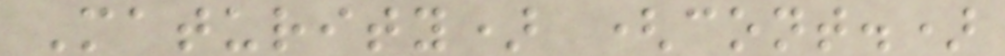Maturity) (cont.)
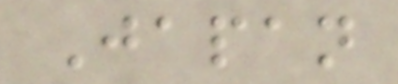Japan
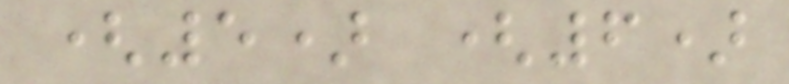(5) (6)
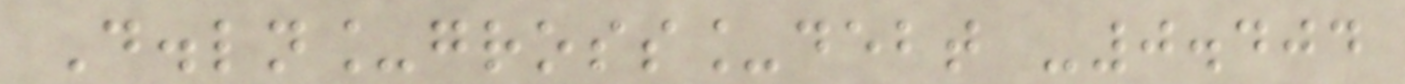D.ln_gross_debt -0.404
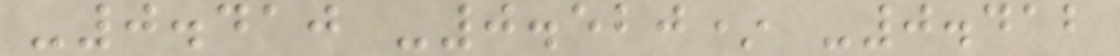-0.410 -0.520* -0.412
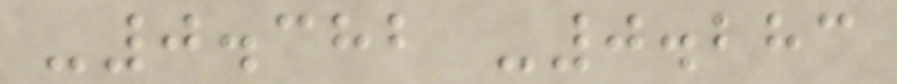-0.382 -0.283
